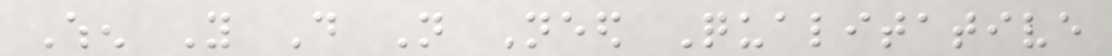When You Do Not Need Qualitative
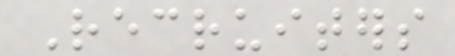Recruiters
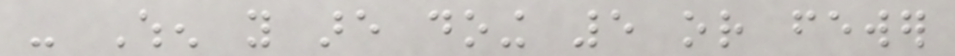- When you are doing 5 or fewer
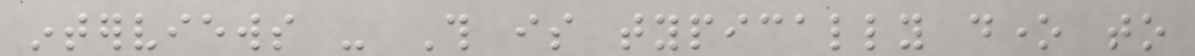interviews - This is typically done to
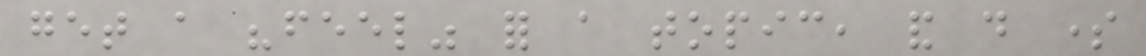get a "feel" for a topic, and do some
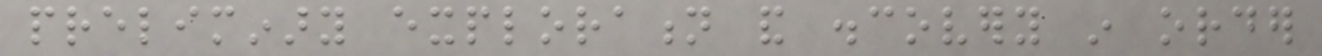preliminary exploration and discovery in order
